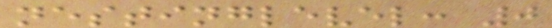nestinglevel: 0
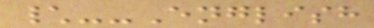\--English
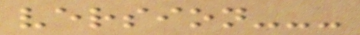version---
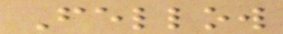Fellow
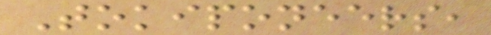Tokiponeers,
